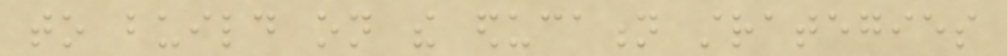to build on the education strategies
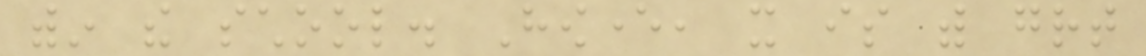within the school. However, it is with great
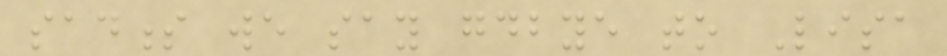sadness we say goodbye to Lisa
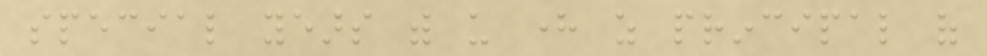special years with us here as principal of
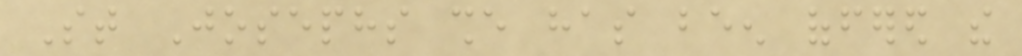St Josephs she has been offered the
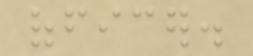officer.
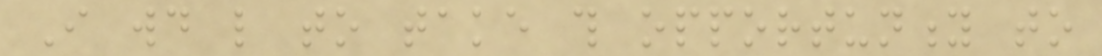I would like to take this opportunity to
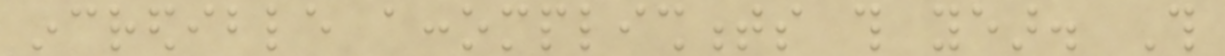incredible accomplishments this year. This
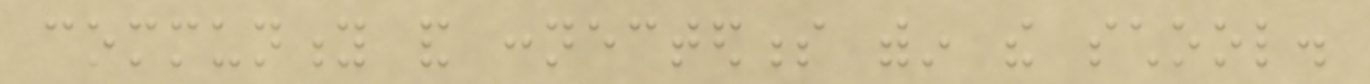community and connectedness within the school.
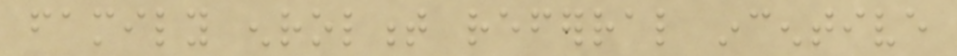family enrolment referral incentive
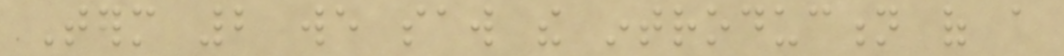Term 2 we saw the introduction of a
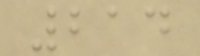214
